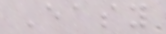Easy
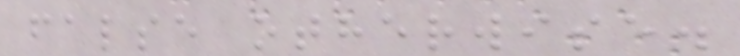false otherwise.
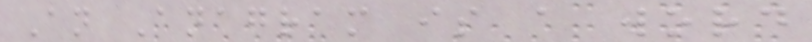An Anagram is a word
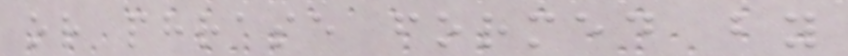or phrase formed by
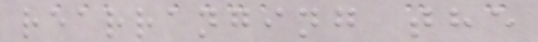rearranging the
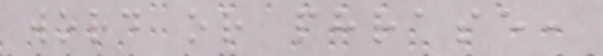word or phrase,
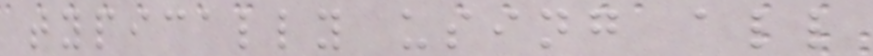typically using all
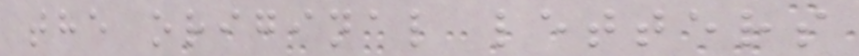the original letters
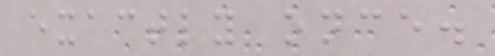exactly once.
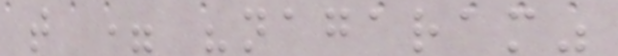t = "nagaram"
